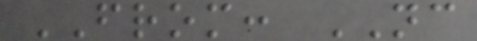FROM: NC
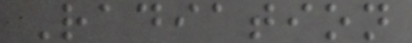Radiation
